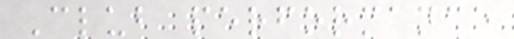Club performance
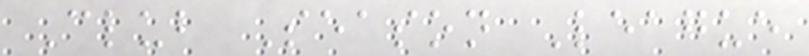Club Season League
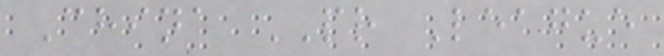China PR League
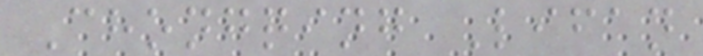Chongqing Lifan
